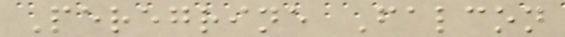Peregrine Falcon
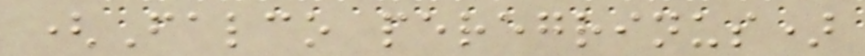(Falco peregrinus)
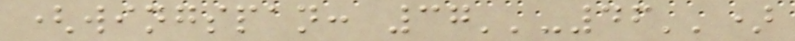(wingspan: 37''-46'')
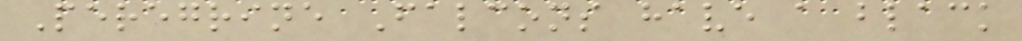Peregrine Falcons have a black
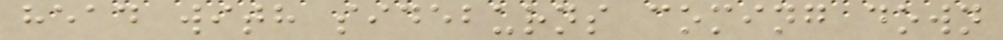head with sideburns coming down
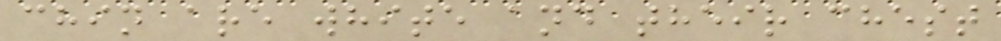chin are white and their chest
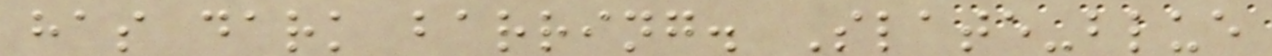has dark barring. Slate-blue
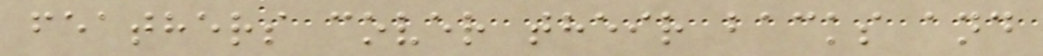feathers cover their backs and
